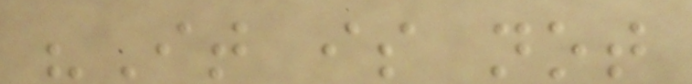"It is not
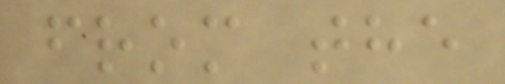from the
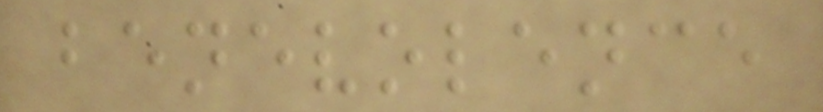benevolence
